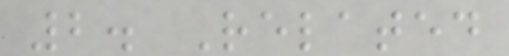2. Related
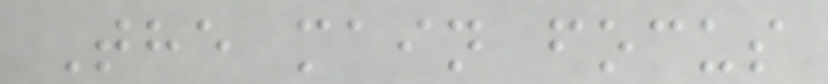The main focus
